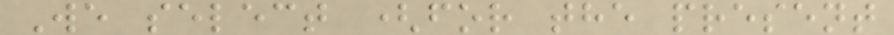We select (for the present
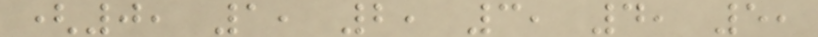(0, 1, 2, 3, 4, 5,
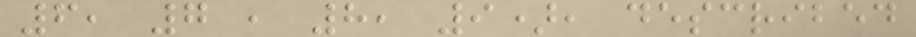6, 7 , 8, 9), described
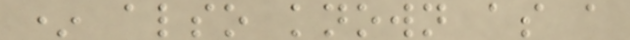* also known as a
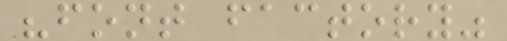"font factory"
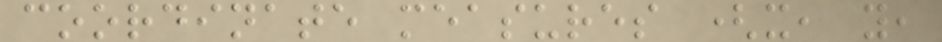coordinate measures (x, y,
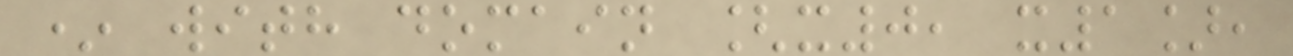* with domain [x0, x1],
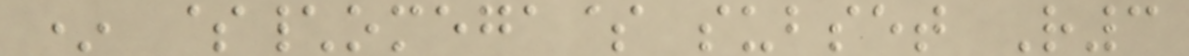* $\omega$ subset R3
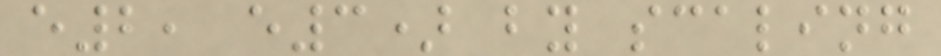e2, e3) by scaling
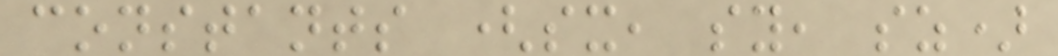constants (sx, sy, sz)
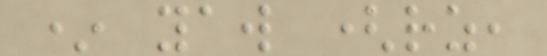* yaw (rz,
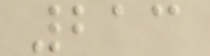213
